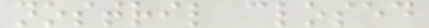nostril closed
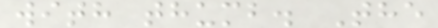with thumb. The
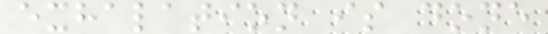exhalation is done
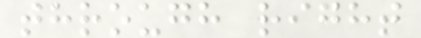through right
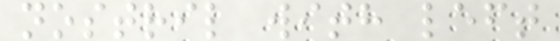nostril with left
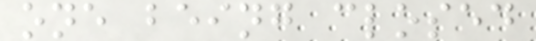one being closed
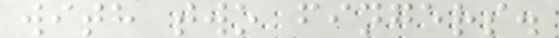with two fingers.
